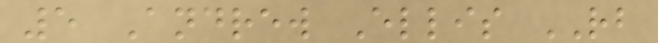5 Andrew Ellis RB
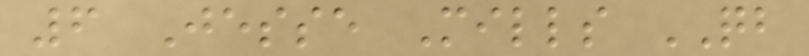6 Jesse Mills QB
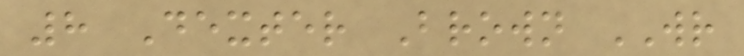8 Dexter Brown WR
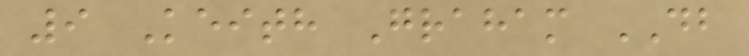9 Keith Graham DB
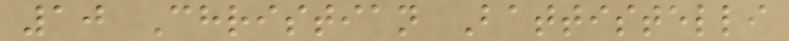10 Christian Battistelli
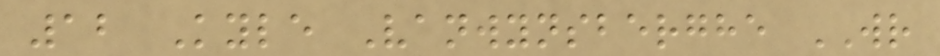12 Kyle Vanwynsberghe WR
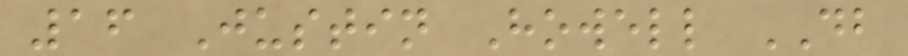16 Justin Howell DB
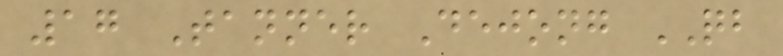17 Tanner Dejong QB
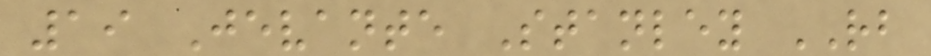19 Jevante Stanley RB
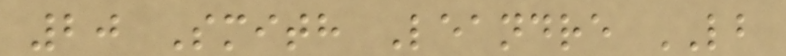20 Smith Leandre LB
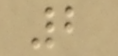2
